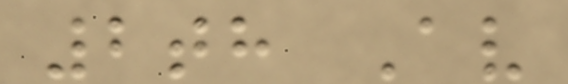2th Av
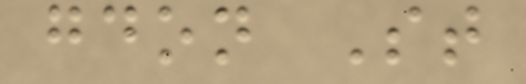gdon St
